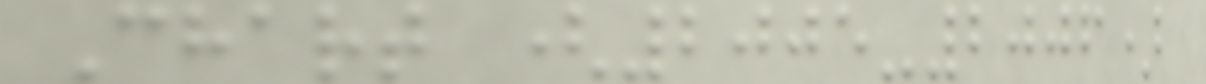Chart (2005-2006)
